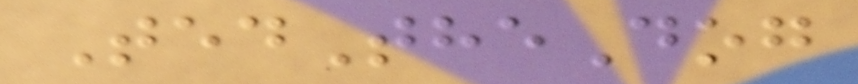TedTheDog
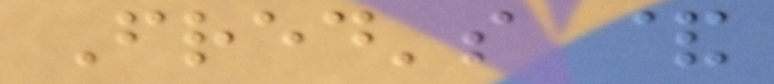Fred's &
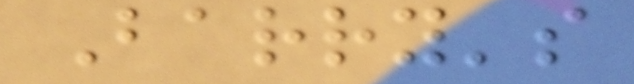Barry's
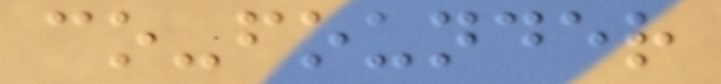co-founder
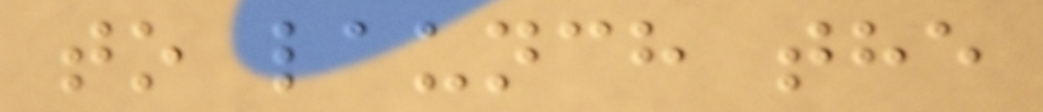to launch the
